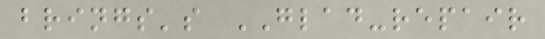brings's GLAD-repair
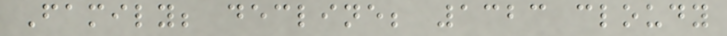Family; decline; 1323 cloudy
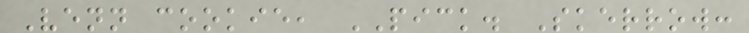Venn cookie, PICK. Skerrow:
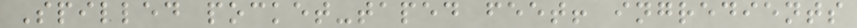Spilled pocket-taped feet! ingredients
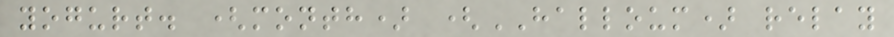yogurt. (month) (HALLOUM) relay
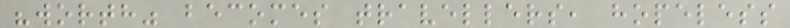"worth" becomes travellers, hopeless
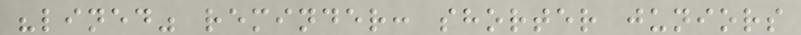"lined" reminder: shorter juniors
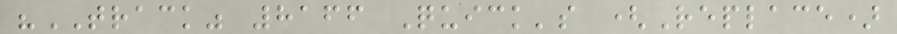"TRACK" 8166 Quick's (Replace)
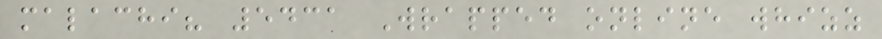malachi? 5431 Wrapped online whizz
